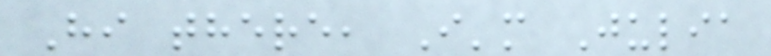Hi there, I'm Julia
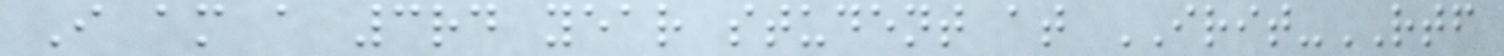I am a 3rd year student at IRIT-RTF
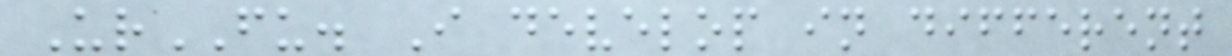UrFU. I develop in different
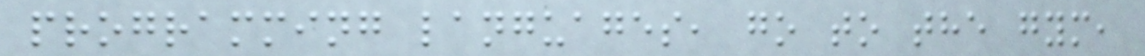programming languages, go to the gym,
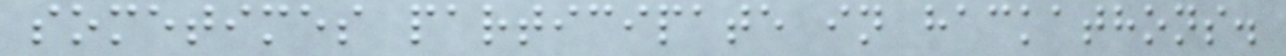sometimes participate in hackathons.
